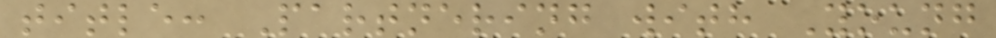title: Partnering with Young
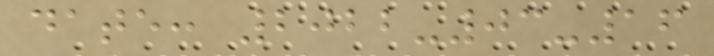date: 2022-03-16
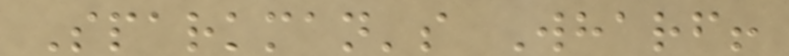Sparkman's Wharf!
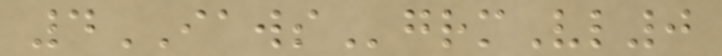4IAWSgrmVl0
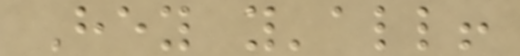Hey y'all!
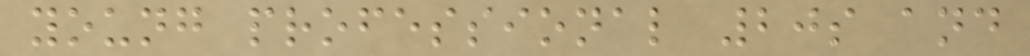young professional 20s and
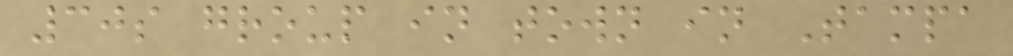30s group in town in Tampa
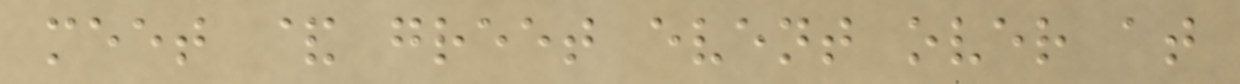meet & greet event over at
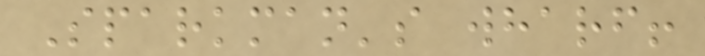Sparkman's wharf!
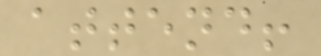attend!
